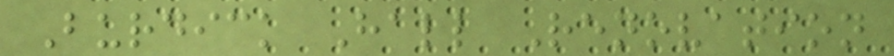Burdick Hall Renovation
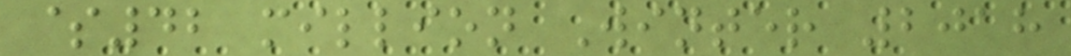$42 million Winter 2018
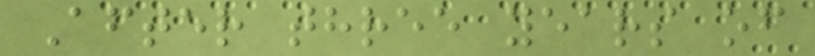After three years of
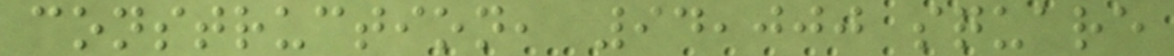construction, 94,000 square
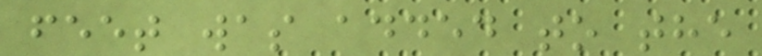feet was added to the
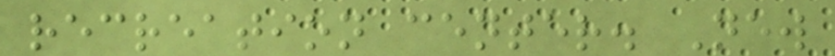recreation center. New
